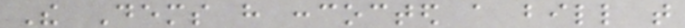The Dems have concocted a bill that
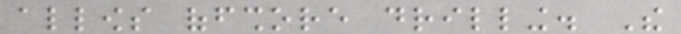allows offshore drilling. The
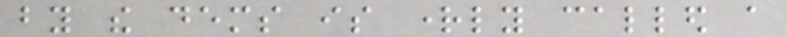by the dems is rightly called a
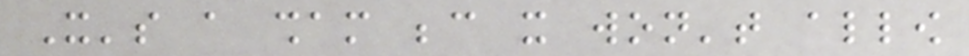It's a sham because it won't allow
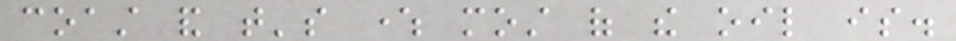coast and that's where most of the oil is.
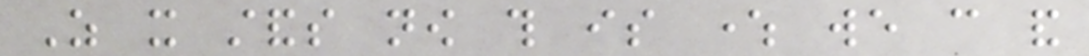As it stands now this is where we can and
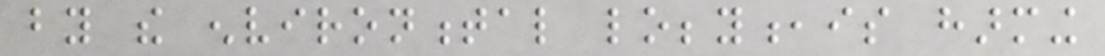by the environmental lobby,is harming
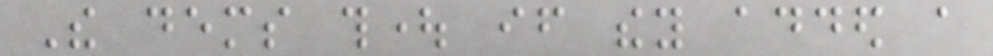The dems thought if they added a
